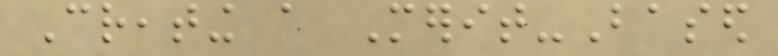Creating a Merit-Based
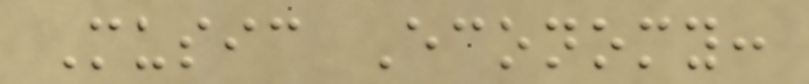Music Economy:
